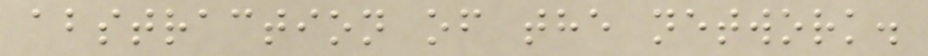abstraction of the network.
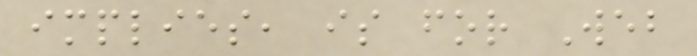implies, is for Web
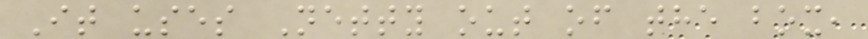It uses Netty out of the box,
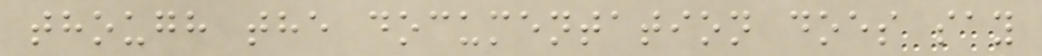though the documentation does say
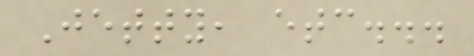Jetty, etc...
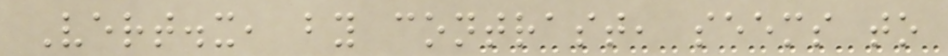Vert.x, by contrast, seems to
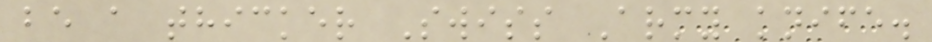be a thicker Swiss Army knife.
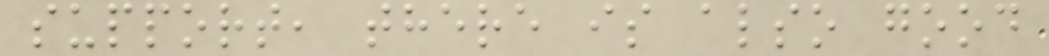support, there is also good
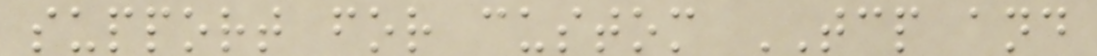support for custom TCP and
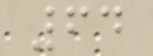64
